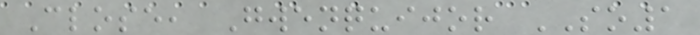Close, Gwenquijor SO1
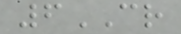6CR
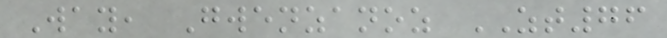Way, Gwenzanoz ZT76
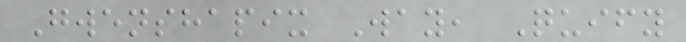Gwenshapix Way, Quify
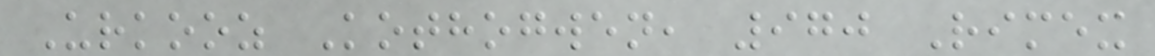Urkooz Kothogwen, 970 Rimex
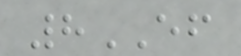8EF
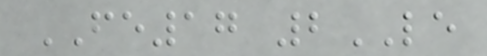FE17 2LE
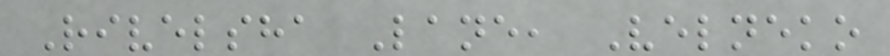Rivelsha Lane, Velneko
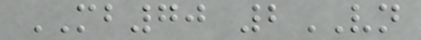MB70 2VN
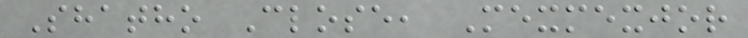Shatho Close, Mexmexjor
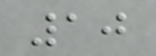10
